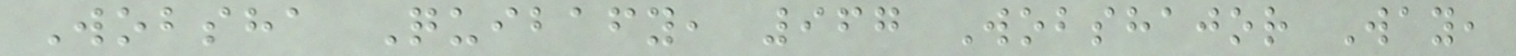Wobsha Quibafy, 967 Wobshajor Way,
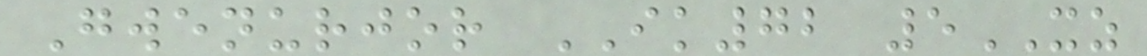Gwenurjor IK72 5XZ
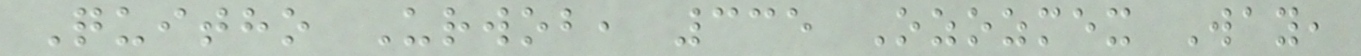Quitho Urwob, 335 Ozozmex Way,
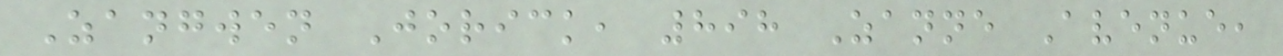Zangwen Jorick, 898 Zanne Avenue,
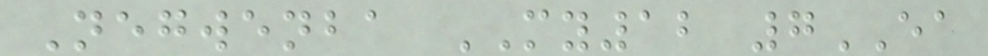Negwenba MY12 7EA
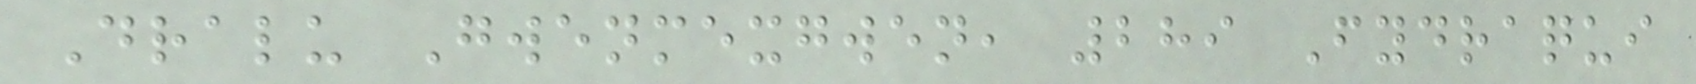Dralu Gwenmexgwen, 289 Fydraqui
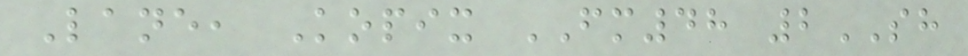Lane, Kopix FM48 2SH
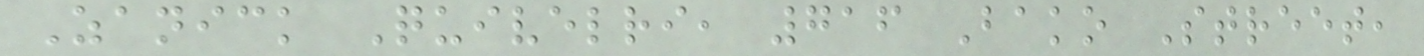Zanick Quivelri, 716 Bako Street,
